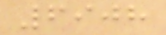6908
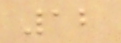12
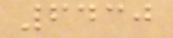6430
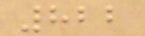822
